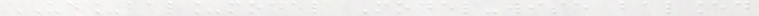UD_bal_model Model-wise balanced
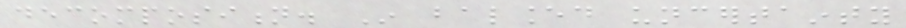decomposition. In balanced uncertainty
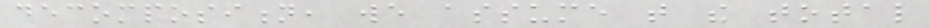decomposition, we assume that the total
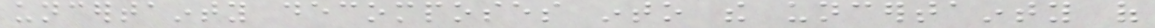uncertainty decomposes into the uncertainty of
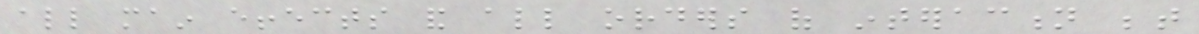all main effects and all orders of interaction between
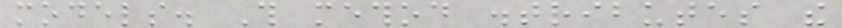models. This method distributes the
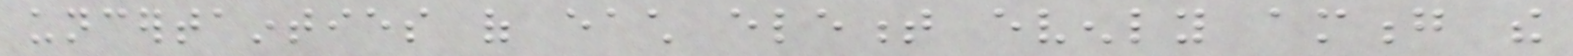uncertainties of each element evenly among the
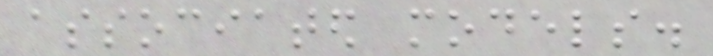associated models.
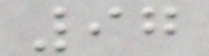97
